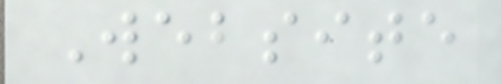Website
